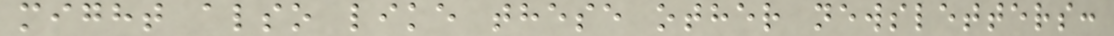might also like these other newsletters:
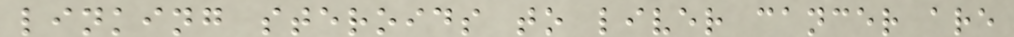linking steroids to liver cancer are
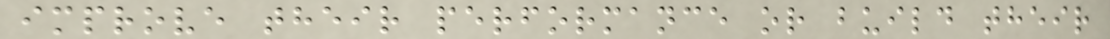improve their performance or build their
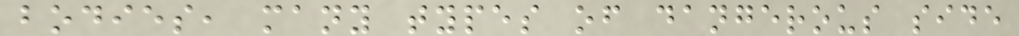bodies, many types of dangerous side
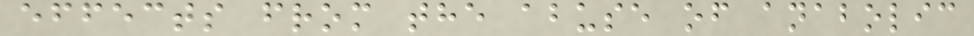effects from the abuse of anabolic
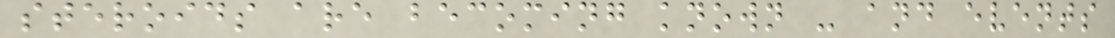steroids are becoming known - and events
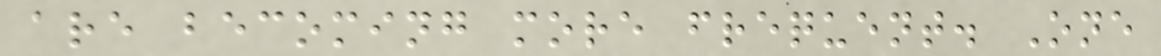are becoming more frequent. One
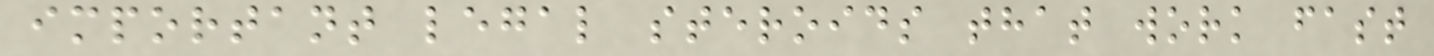important legal steroids that work fast
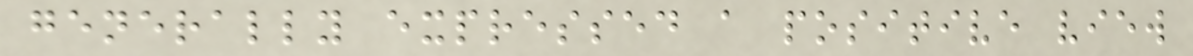generally expressed a positive view
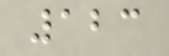123
